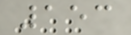153
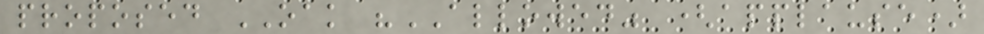proposed OAK "ALLOWED" (applause)
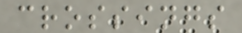crossings
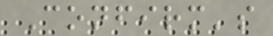Confirm's
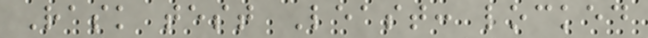Rask test Least: locked
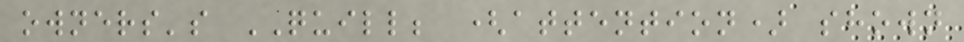owners's QUILL; (attention) shown
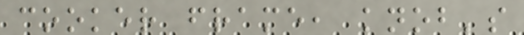cooker frame, knob's
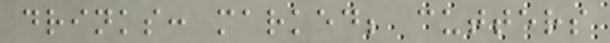drinks: marked; cutters
